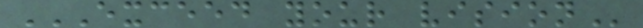EXCEED YOUR VISION
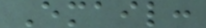Email:
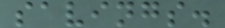savings.
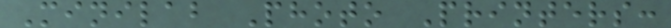Minilab Photo Printers:
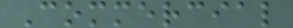Commercial
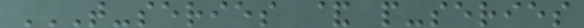T-SERIES & P-SERIES
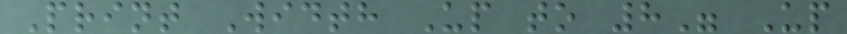Print Width Up to 8" Up
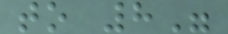to 8"
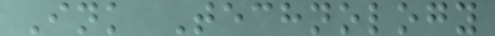Ink Technology
